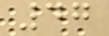47
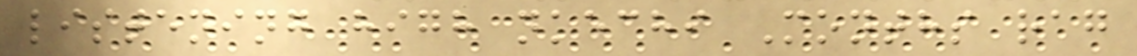listening high nkechi Months rag
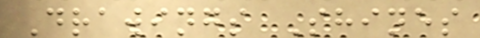Drawings Shines
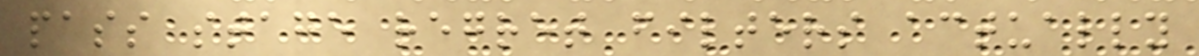pass stage regret filters actually
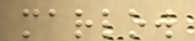marlow
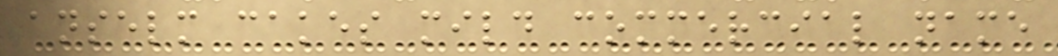anselm cakes mild commercial name
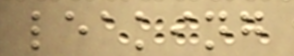leaking
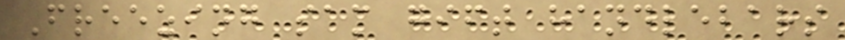Freezing sam gift handlebars
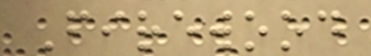Firewood
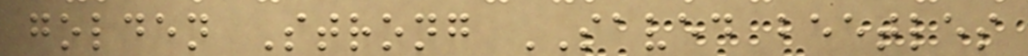golden Strong SAVED beetles
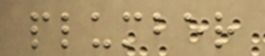plumber
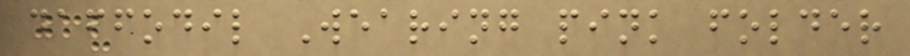daffodil Wearing pink folder
